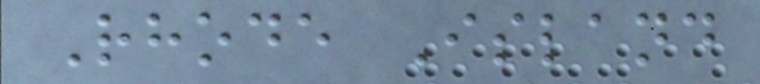Rhode Island
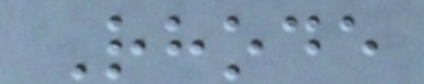Rhode
